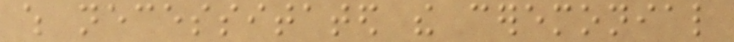which necessitated the ceremonial
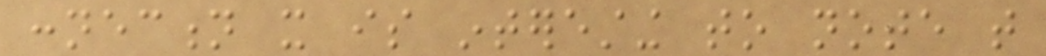connection it is interesting to note that
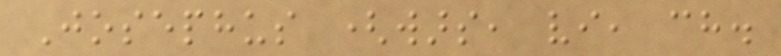Josephus (wars, vi, ch.
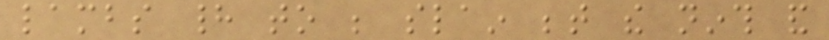lambs had to be slain between the ninth and
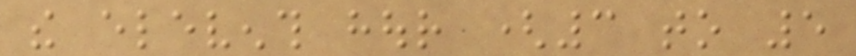the eleventh hour (3 to 5
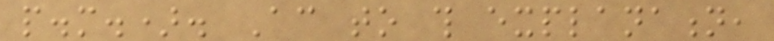p.m.). According to this explanation,
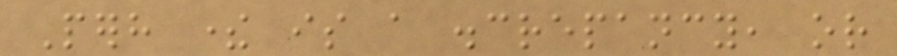Perhaps there is a discrepancy, or
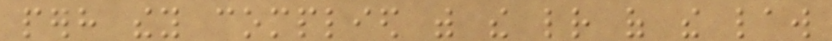perhaps they complied with the letter of the law
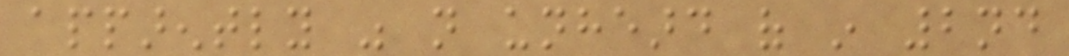apparently was not unheard of in 2nd
